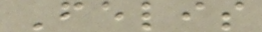Felis
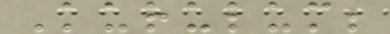Kurulum;
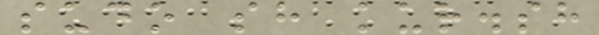sudo sh kur.sh
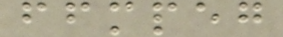ffmpeg
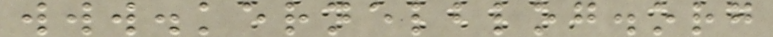www.kernelblog.org
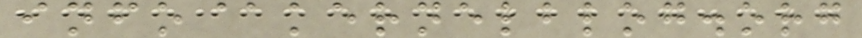info@kernelblog.org
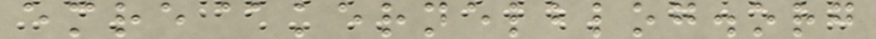emre@kernelblog.org
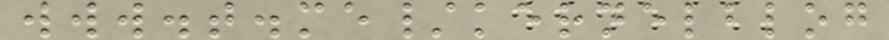www.t.me/kernelblog
